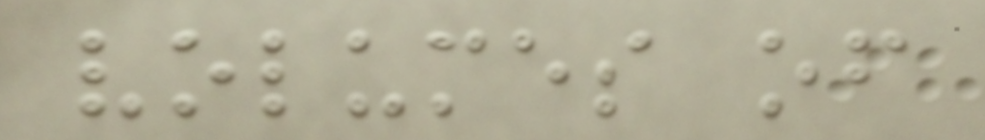volumes of
